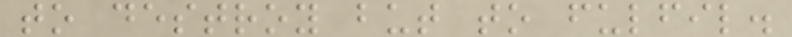to destroy but to fulfil.
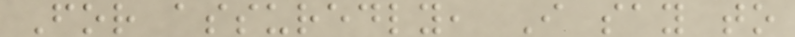For assuredly, I say to
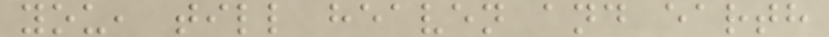you, till heaven and earth
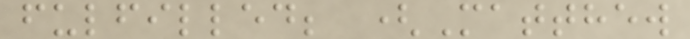fulfilled; (Matthew
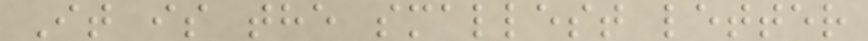It is the smallest letter
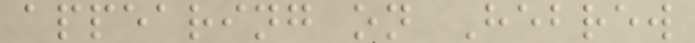appearing on Hebrew
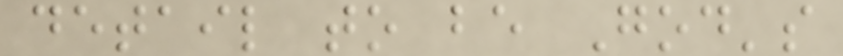detail to be God's
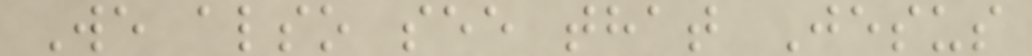We also see that Jesus
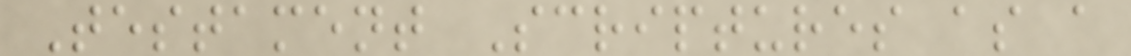Testament Scriptures as a
